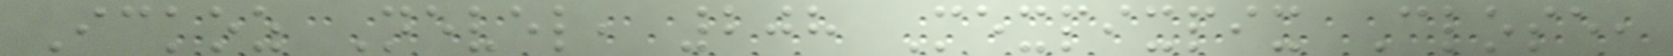Ickoz Nevel, 208 Mexpixpix Close,
